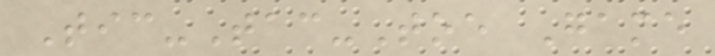Tic-Tac-Toe Game
